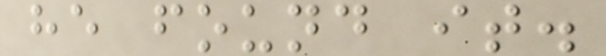he found it.
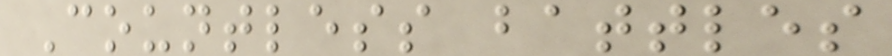Countless battles
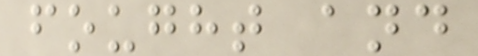fought and
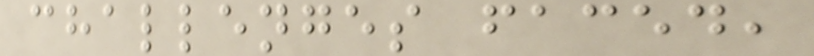challenges faced,
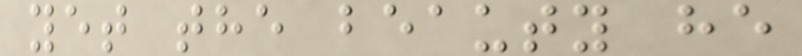yet the beauty he
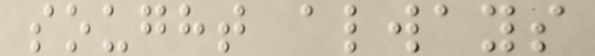sought always
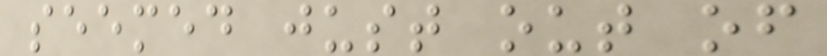seemed just out of
